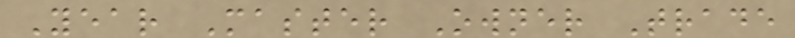Year Master Owner Trade
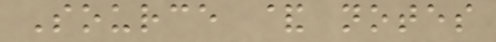Source & notes
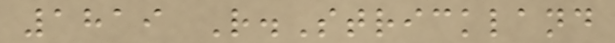1819 R.Strickland
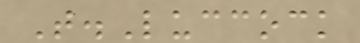T.Luccock
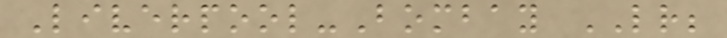Liverpool-Bombay LR;
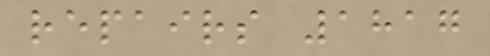repairs 1817
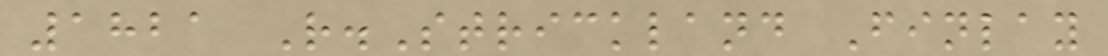1821 R.Strickland Finlay
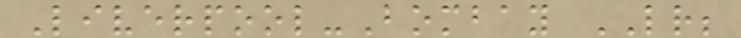Liverpool-Bombay LR;
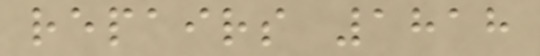repairs 1818
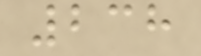238
